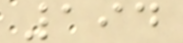194
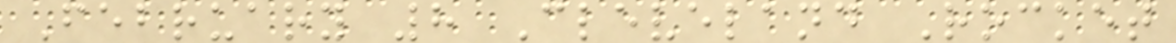February 8 Cleveland Rocket
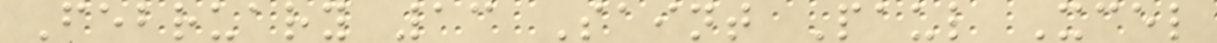February 13 Saint Paul Xcel
